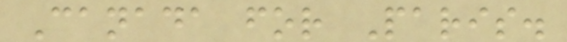Canada for Paris.
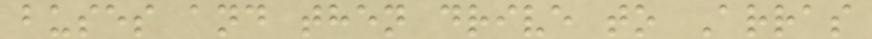buses and then drive to Arras
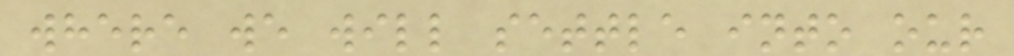where we will settle into our
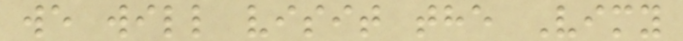we will visit the Vimy
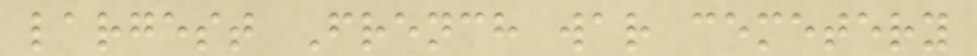largest French war cemetery
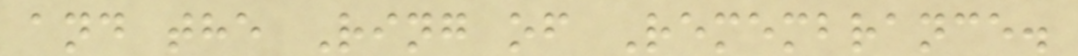and the Ring of Remembrance.
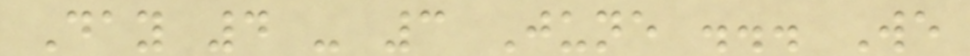Day 4 - 3 June ... We
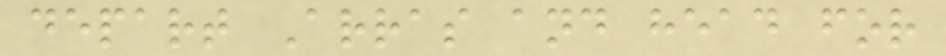depart Arras and head for
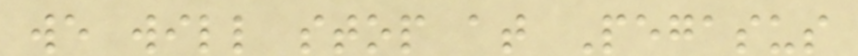we will stop at Pegasus
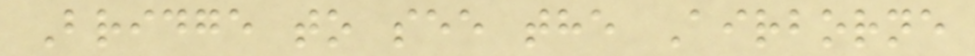Bridge to see the Airborne
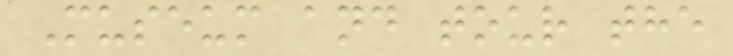Museum and tour the
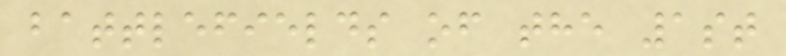battlefields of the 1st
